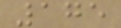175
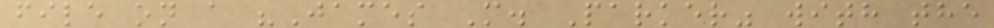file on a "James M. Parker" with the
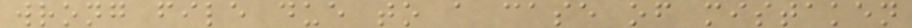wrong file due to a case of mistaken
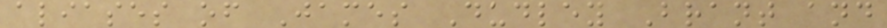aliases of James Dudley Brant and
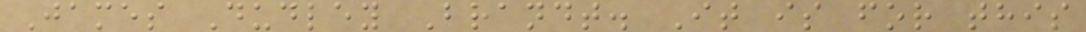James Dudley Brandt. It is for this
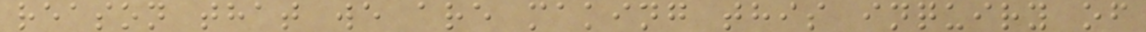reason that we are making this inquiry of
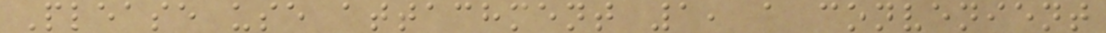Please use attachment 1, a convenient
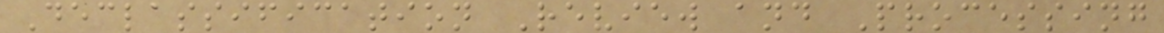Declassification Review and Processing
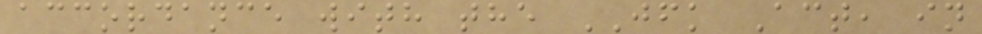accordance with the JFK Act, in
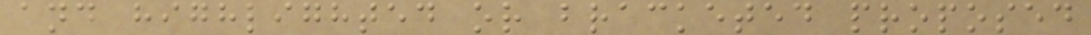and highlighted or bracketed proposed
